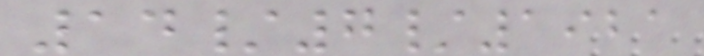14/7/1921
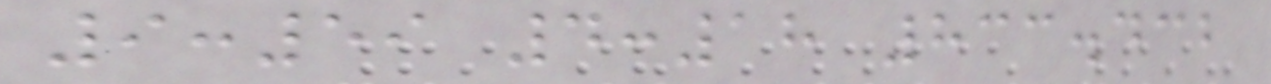9:59 4:18 833.432
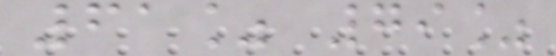61% 79%
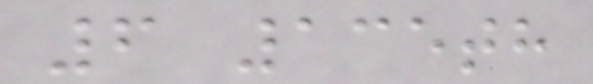6 135th
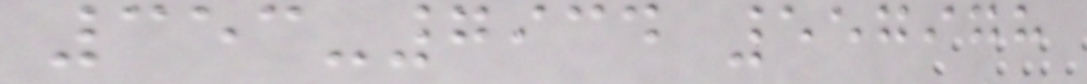353-7934 557978
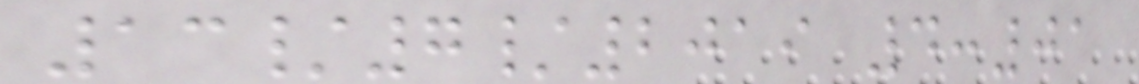13/7/2019 4:01
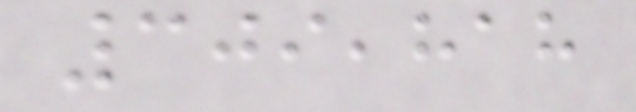309,818
